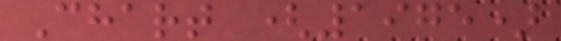Chart (1975)
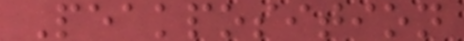Peakposition
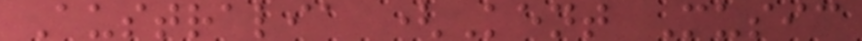Australia (Kent Music
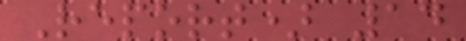Report) 14
